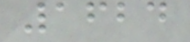1624
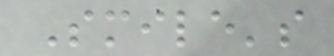Smile's
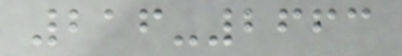216-2663
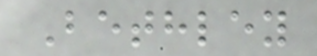Bethley
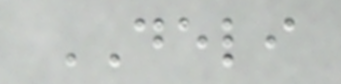DELI
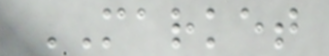MARKET
